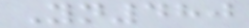Yn480
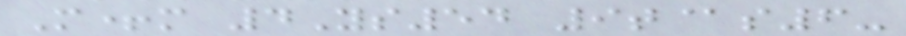M+m 4Ys54 9t@s6-
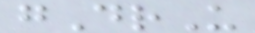gDrU
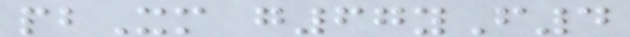pbXm g67yF4
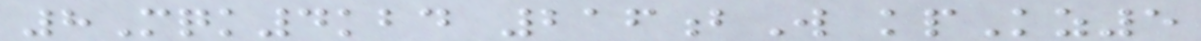8Mqk4kbd 216bW kpKz5
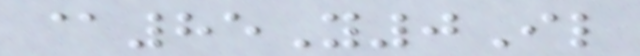@85Y0Il
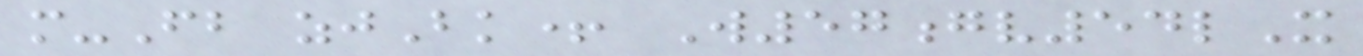m-Fb zjBk+ W57gv54lX
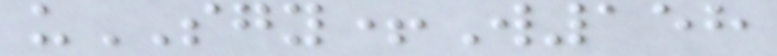uSGY+W158
